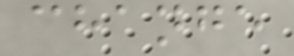change
